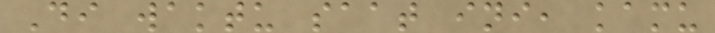Di waktu saat ini, kamu
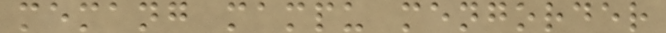memang mampu mengorder
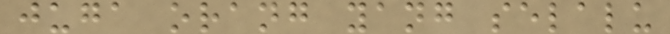juga orang yang selalu
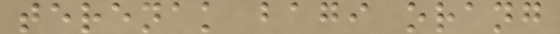terenak bagi orang
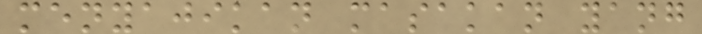menyajikan masakan yang
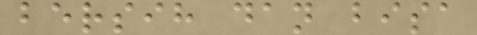bersih dan bisa
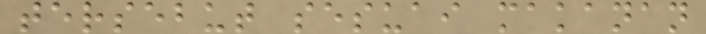tersebut sesuai makanan
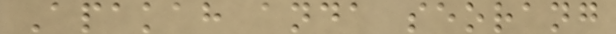Apakah anda seorang
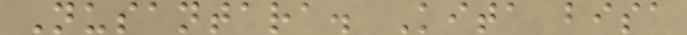Nusantara. Kita bisa
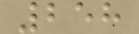258
